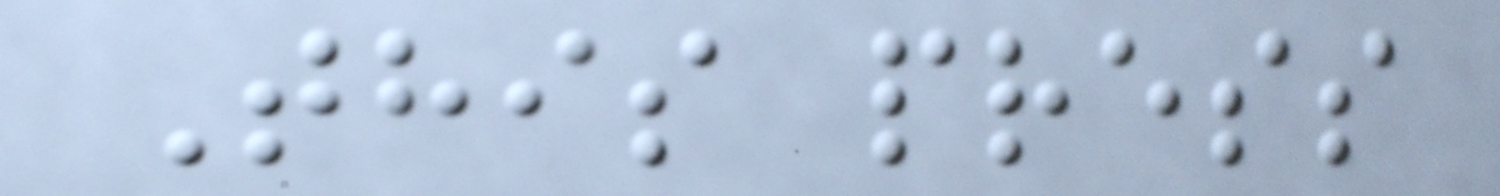This press
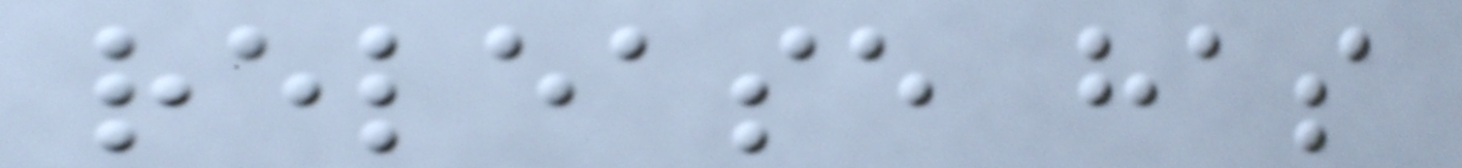release has
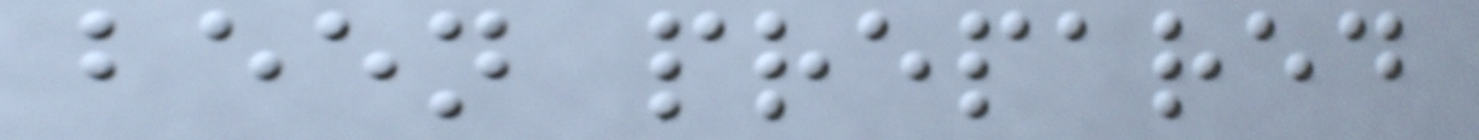been prepared
